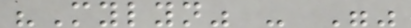"Mylyn" - ""
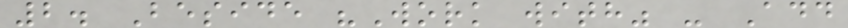2. Beside "Work with" - Add
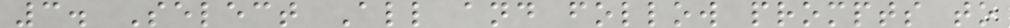3. Select All and follow prompts to
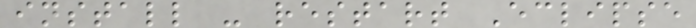install - restart Eclipse
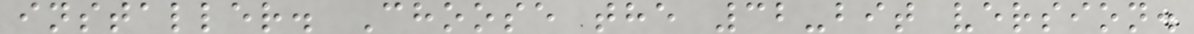installer. Choose the 32-bit version.
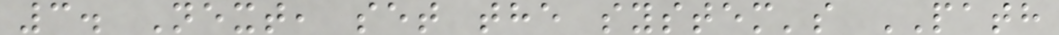3. Next, set the system's PATH
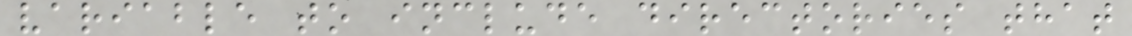variable to include directories that
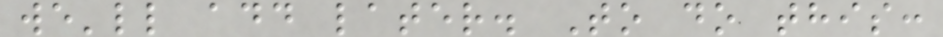we'll add later. To do this:
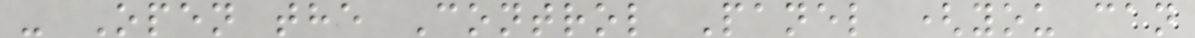- Open the Control Panel (you can
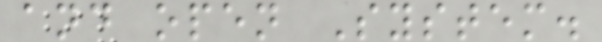and open System.
